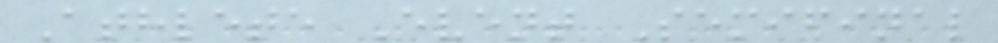Athlete Event Semifinal
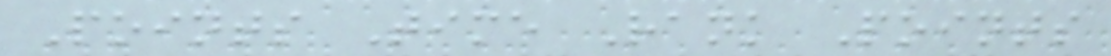Points Time Rank Points
